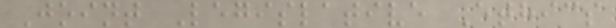Joint Legislative Ethics
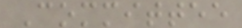Committee
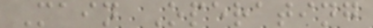Main Operating
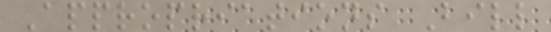Appropriations Bill
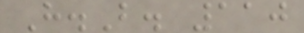H.B. 110
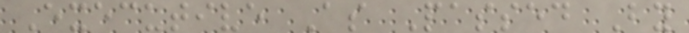Executive As Passed By
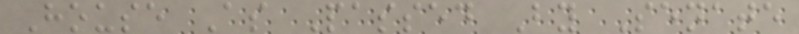House As Passed By Senate
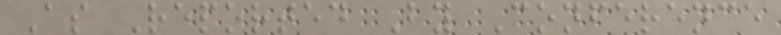As Reported By Conference
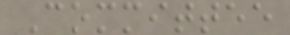Committee
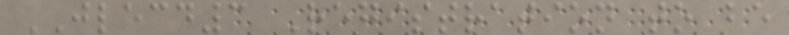JLECD3 Registration to be
